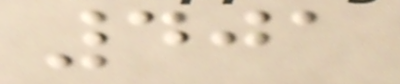401
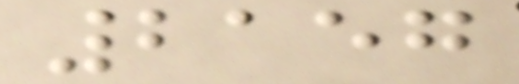2157
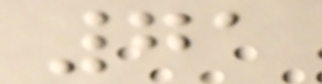71
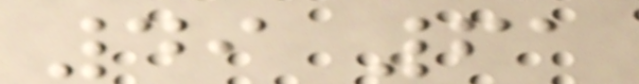49 61
